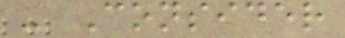- Consider
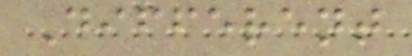Different
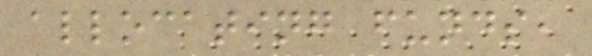allocating funds,
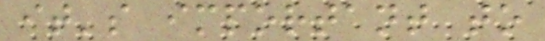it's important to
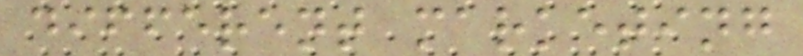different marketing
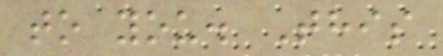to you. This
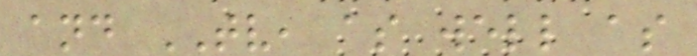and TV, as well as
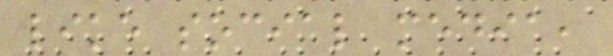like social media,
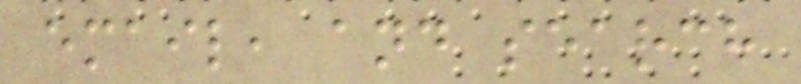email, and search
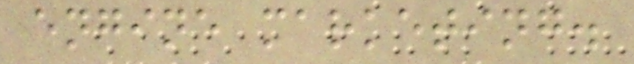engine marketing.
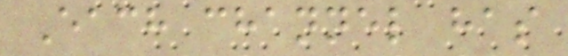Each channel has
